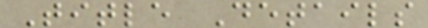Title Details
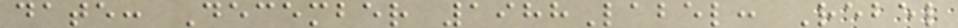date: December 1988Label: Rebel
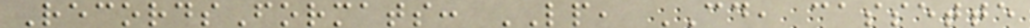RecordsFormats: LP, CD, cassette
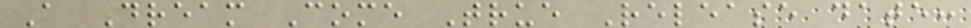A Dream Come True Release date:
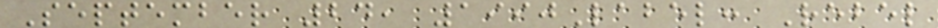September 24, 1990Label: Rebel
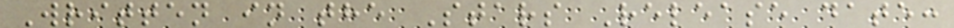Written in the Stars Release date:
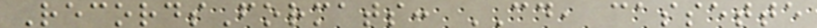RecordsFormats: CD, cassette
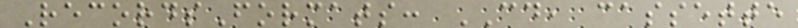RecordsFormats: CD, cassette
